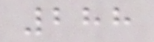288
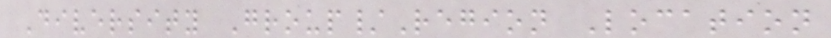Diversity Group/Region Location
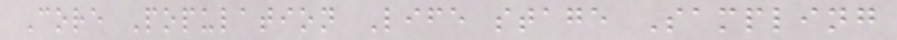Core Population Life stage Sampling
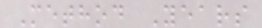Method Years
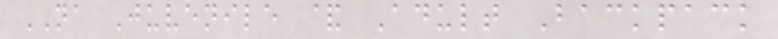NA Juvenile & Adult Backpack
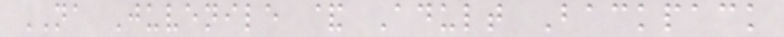NA Juvenile & Adult Backpack
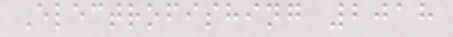Electrofishing 2018
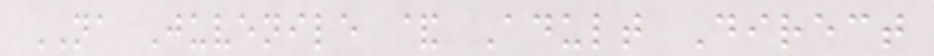NA Juvenile & Adult Direct
